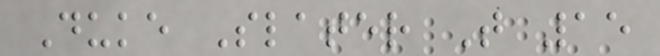Duke Slater T 15
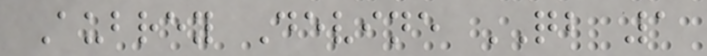Aubrey Devine QB 1
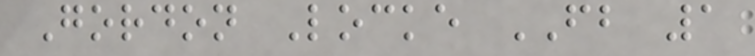Gordon Locke FB 1
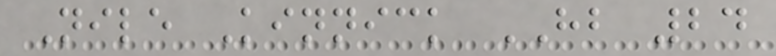Nile Kinnick HB 24
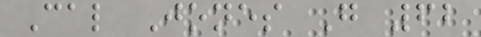Cal Jones G 62
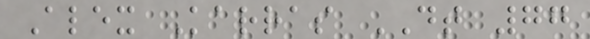Alex Karras DT 77
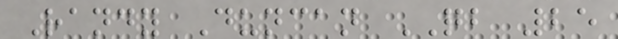Randy Duncan QB 25
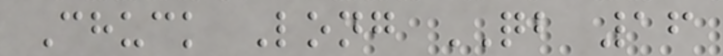Chuck Long QB 16
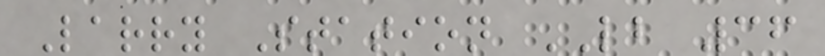Larry Station LB 36
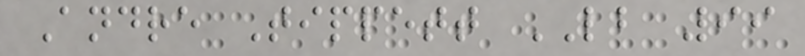Andre Tippett LB 99
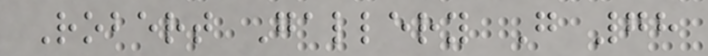Robert Gallery G 78
